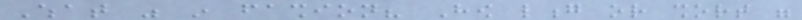What was in fashion? How long or short were
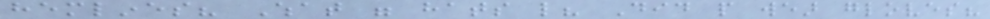hemlines? What were hats like? Did people wear gloves?
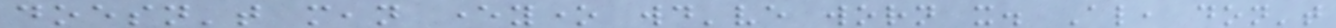doesn't mean everyone would've worn it. Also, don't
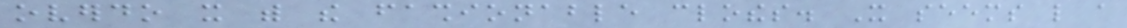overdo it with the fashionable clothes. It seems like a
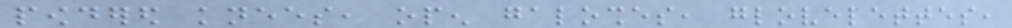powdered knees, open galoshes, glovelettes,
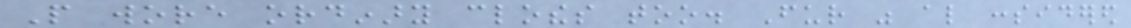People wore ordinary clothes too. Fur was also considered
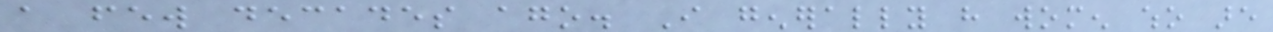a few decades ago. I generally have women who are
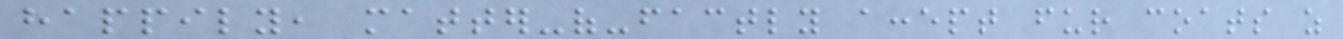happily, matter-of-factly accept fur coats as
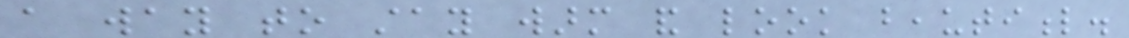a way to stay warm and look beautiful.
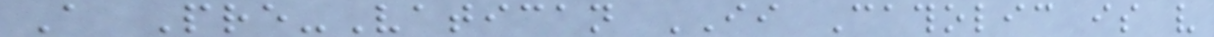A Pre-Vatican II Catholic is very
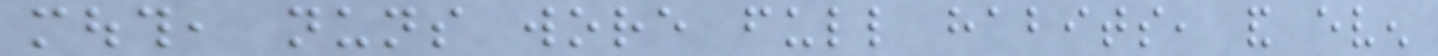mouth, nuns wore full habits, and even
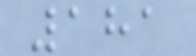181
